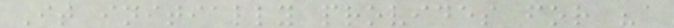It initially provides for "a
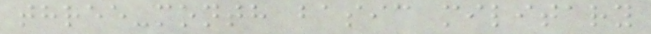three-month basic military
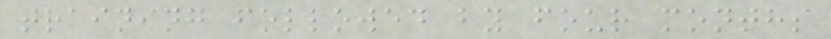training followed by four months
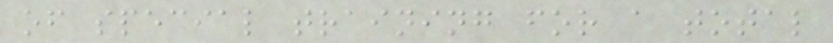of special training for a total
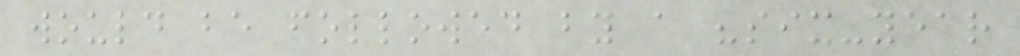would be followed by a "six-year
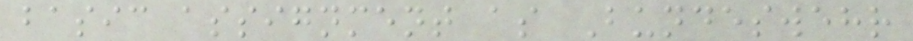basic assignment as Bundeswehr
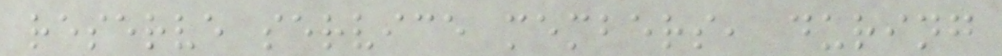reserve service members, during
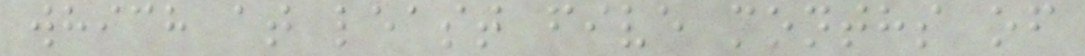which at least five months of
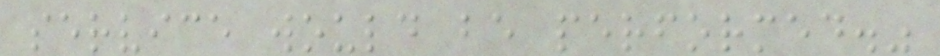service would be performed."
